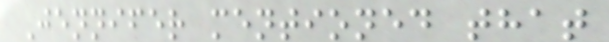Jennifer mentioned that
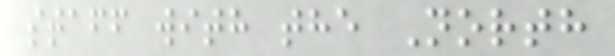staff with the North
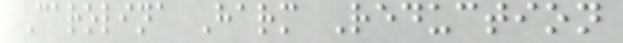Carolina Harm Reduction
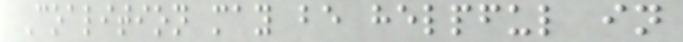Coalition may be helpful in
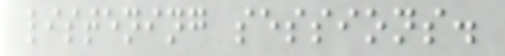listening sessions.
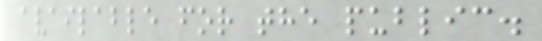available for the public.
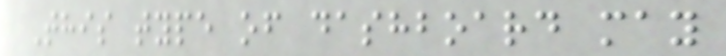This type of dashboard may
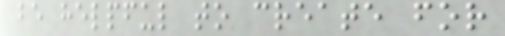be helpful to create for
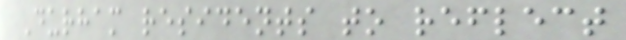Durham residents to reflect
